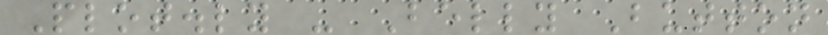Plot.ly - Belly Button
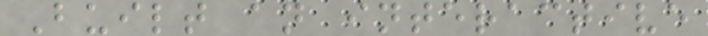Built an interactive
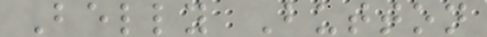Belly Button
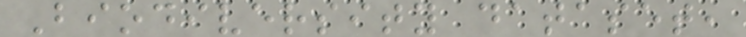Biodiversity dataset,
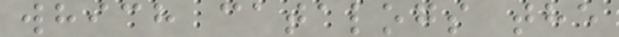which catalogs the
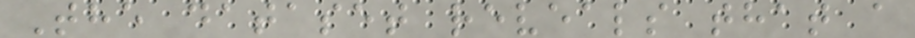The dataset reveals that a
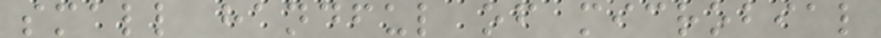small handful of microbial
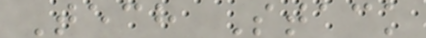Tech Stack
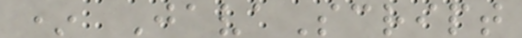* JavaScript
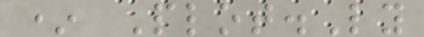* Plot.Ly
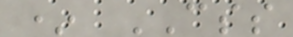* CSS
